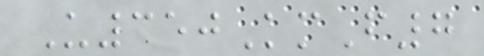U350KmF7
